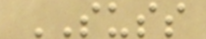SUSS
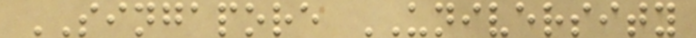SINGAPORE UNIVERSITY
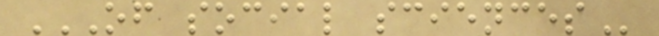OF SOCIAL SCIENCES
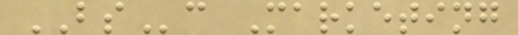BSc Marketing
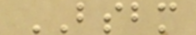BSBM
